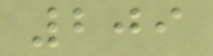209
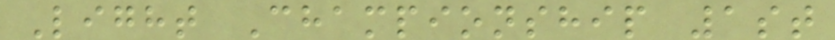Light Championship 1st
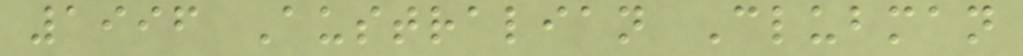1996 Australian Clubman
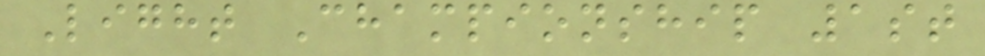Light Championship 1st
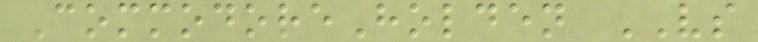CommodoreHolden VS
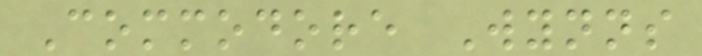Commodore Wynns
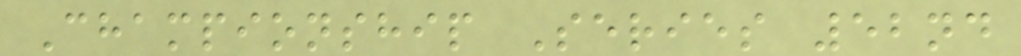Championship Series 52nd
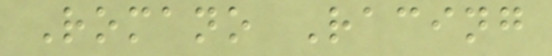Romano Racing
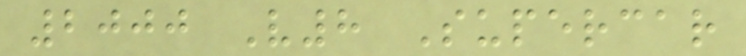2000 V8 Supercar
